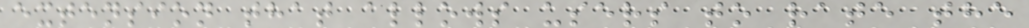extension that allows users to rate the
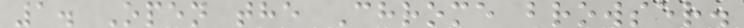1. Open the Chrome browser.
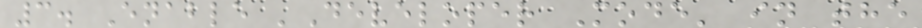3. Enable 'Developer Mode' in the
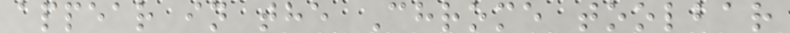appear in the Chrome toolbar
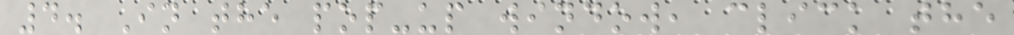4. In the pop-up window, click the
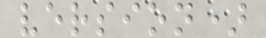version)
